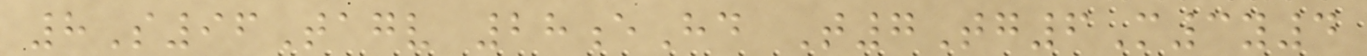8S96Tagv 28eHd T7Tg6M3y4
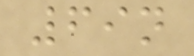69n
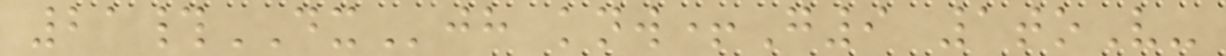21#DXjh knw+G9 1toV-
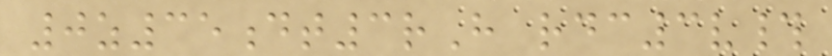0z35dt3rH rdc3v#
